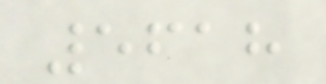5618
